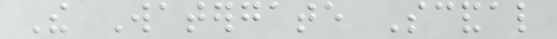The Watergate Scandal
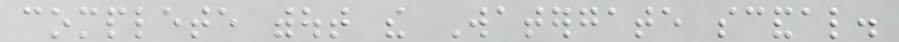complete without the Watergate scandal.
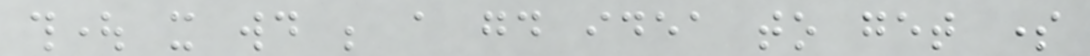thought it would be a good idea to get some
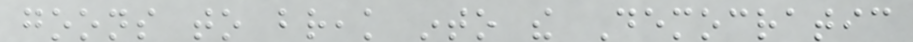goons to break into the Democratic
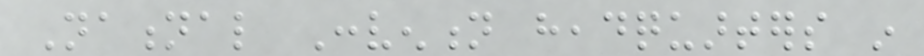National Convention headquarters in
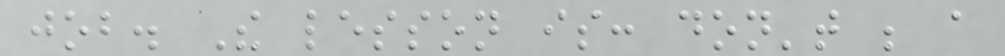job. The lesson is: don't be a
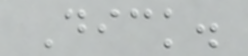Dick.
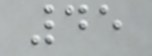45
